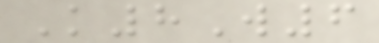K8W6
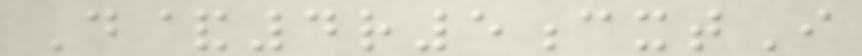D&4r5cxtI
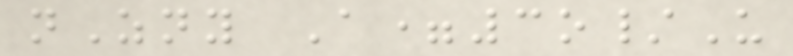nZny A=3o/U
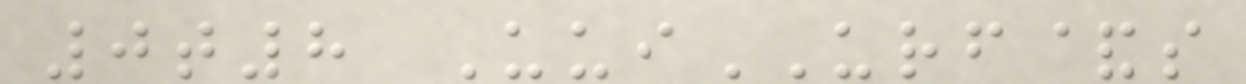0t8 UuiURF&s
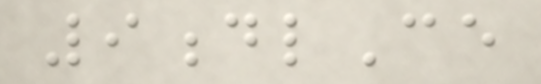9dlCe
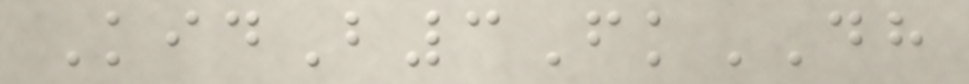KidB3FkDH
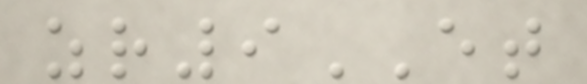zr9ET
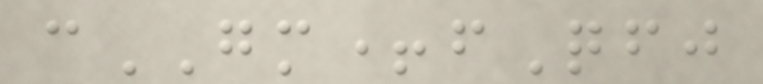cGM+fQfj
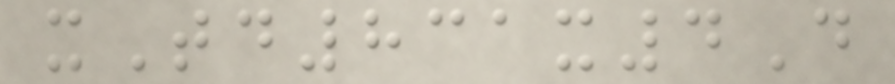xTd831x4D
